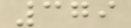379
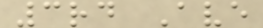3rd Ave
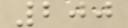200
